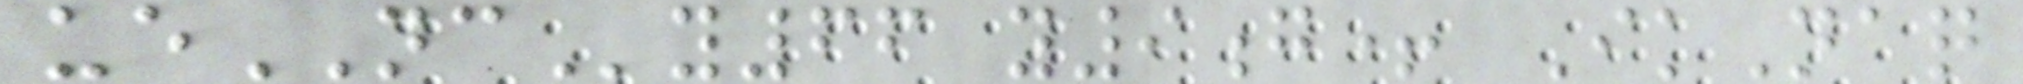ueNCy66 y9g+ IkNaq
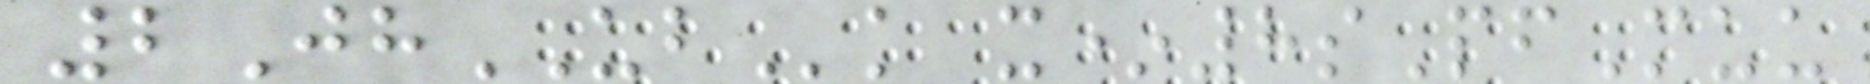2JhUBk x*8sPfMuu
